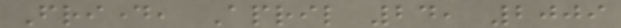Friday, April 24, 2009
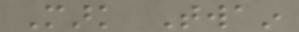Mark Twain
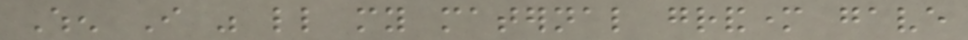When I was little my maternal grandmother gave
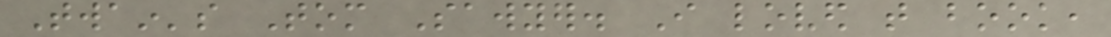Twain's Tom Sawyer. I loved that book,
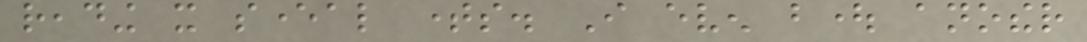reading it several times. I even bought another
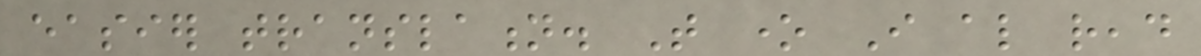easier translation. That one I also read
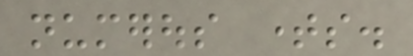numerous times.
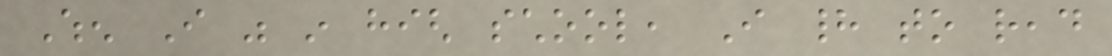When I was in high school, I had to read
